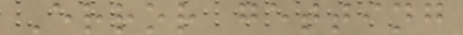Error getting
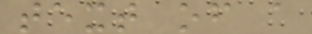text of a
